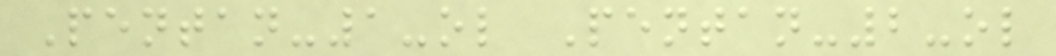Pentan-1-ol Pentan-2-ol
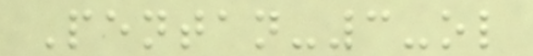Pentan-3-ol
